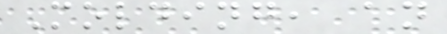Molding, an
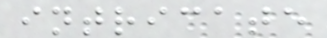intricate
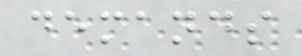demands
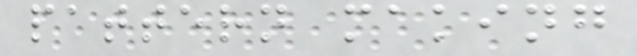pattern making
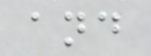and
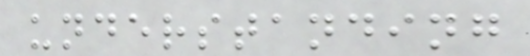understanding
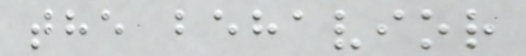the behavior
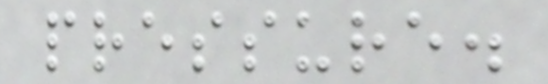pressure.
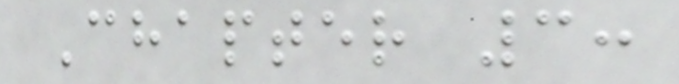Chapter 3:
